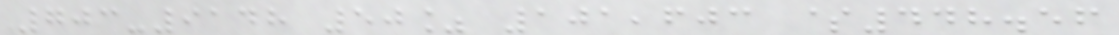703-9148 50% 101,603 $448.56
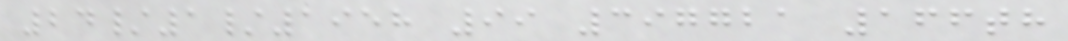24/1/1958 99 397721 166th
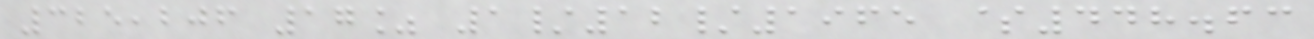325,206 17% 1/12/1965 $448.63
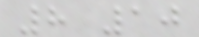8 10
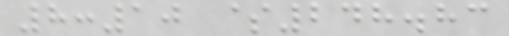8:10 $248.83
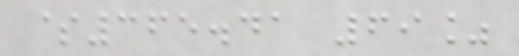$365.41 69%
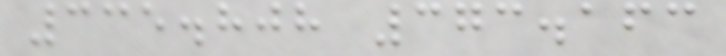335.808 373.163
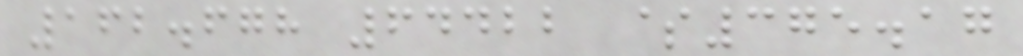162.678 64422 $375.17
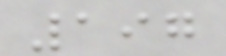197
